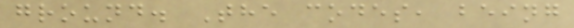ground. The codes, being
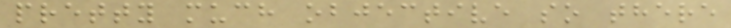pretty much objective so there
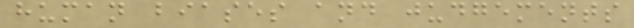human biases and judgements
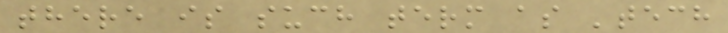there is such term as 'tech
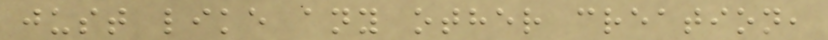just like any other creation,
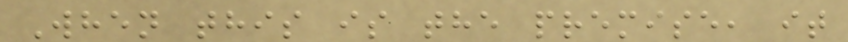When this is the premise, it
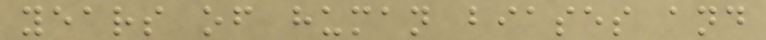years of human biases and
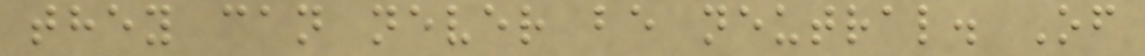they can never be neutral. Of
